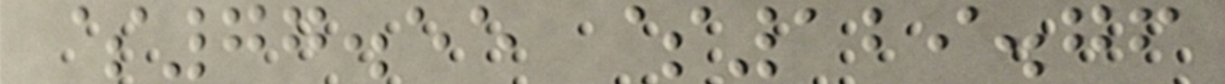$77.55 $129.76
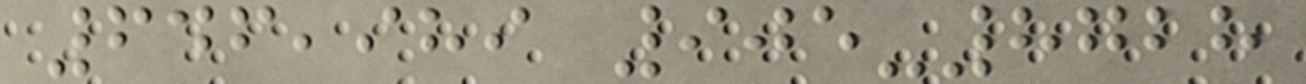646,989 905-8728
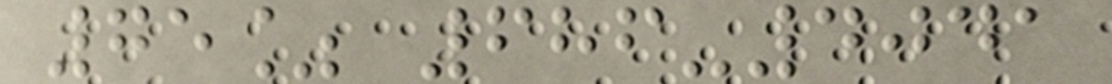75% 686-4041
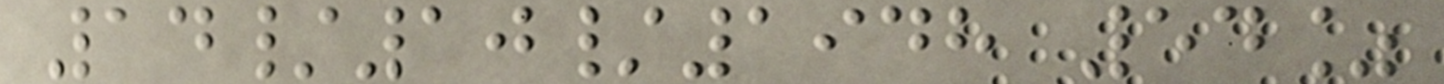14/10/1948 54%
